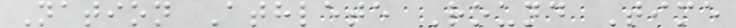Nation Athlete Round Time
